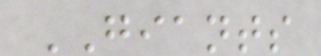GIANTS
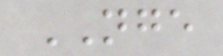NGE
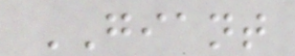GIANT
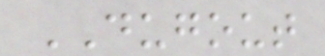DUGOUT
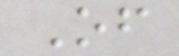Of
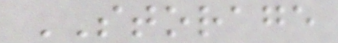STORAGE
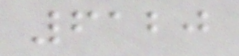6120
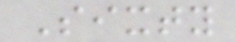Sixty
